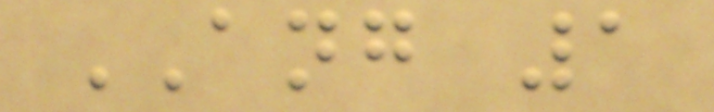ANG 1
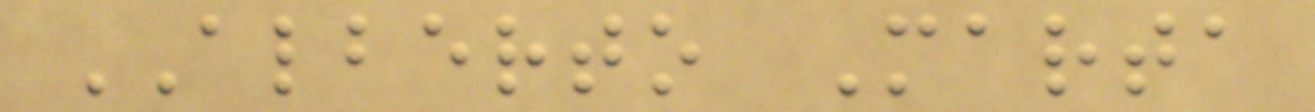ALBERTO Marta
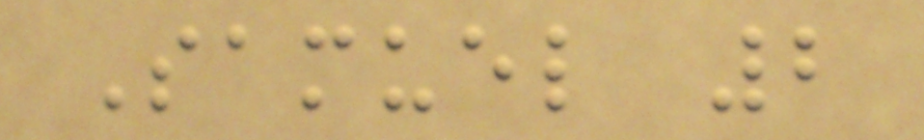Samuel 2
